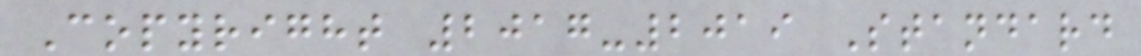Copyright 2017-2019 Standard
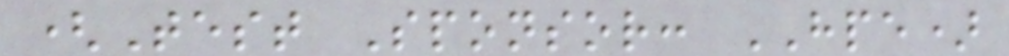(Test Sponsor: HPE)
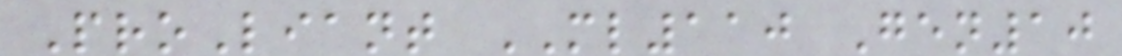ProLiant ML110 Gen10
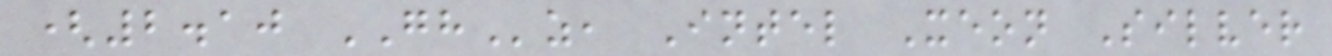(2.10 GHz, Intel Xeon Silver
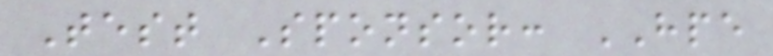Test Sponsor: HPE
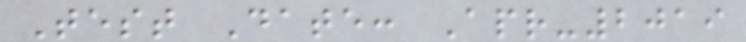Test Date: Apr-2019
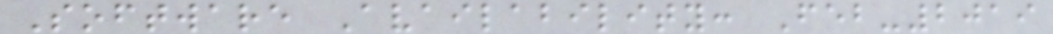Software Availability: Feb-2019
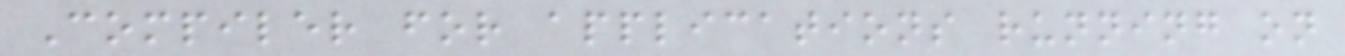Compiler for applications running on
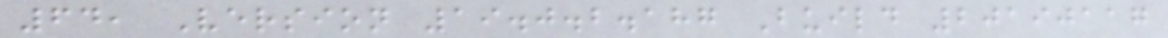64, Version 19.0.2.187 Build 20190117
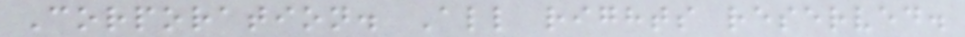Corporation. All rights reserved.
